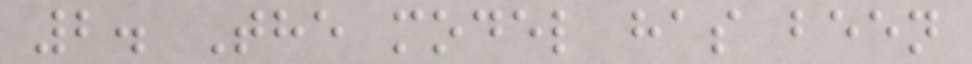2. The model has been
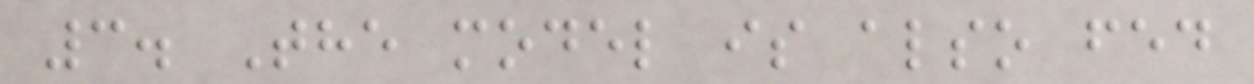3. The model is also fed
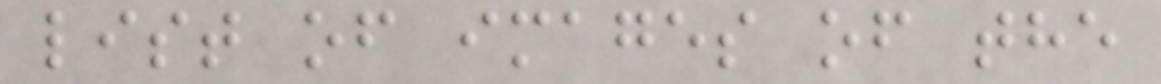list of images of the
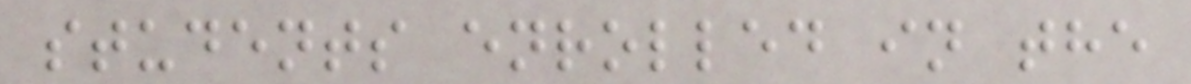students enrolled in the
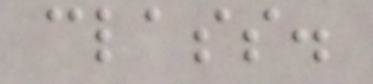class.
